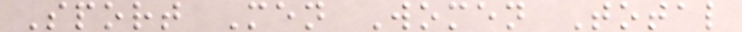Sport Men Women Total
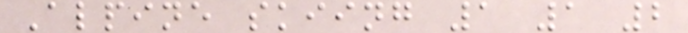Alpine skiing 1 1 2
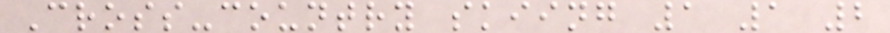Cross-country skiing 1 1 2
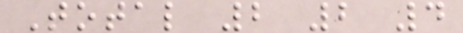Total 2 2 4
